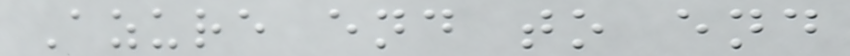Azure end to end
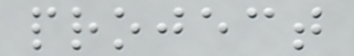project
